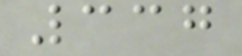337
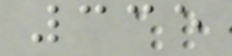335
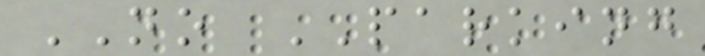NO PARKING
